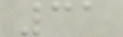31
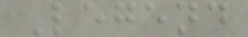Legend
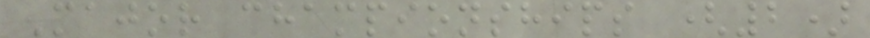Major championships (2)
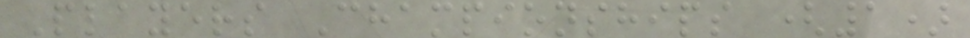Players Championships (1)
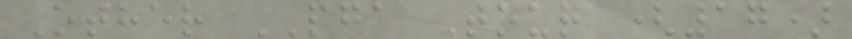Other PGA Tour (17)
